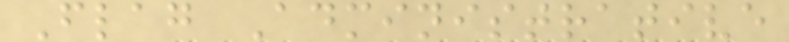Flag Administrative
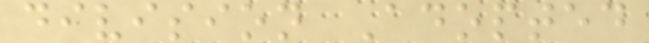division Adopted
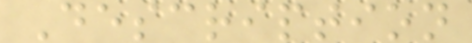Description
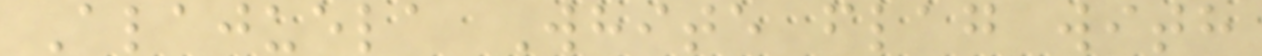Alajuela White flag with
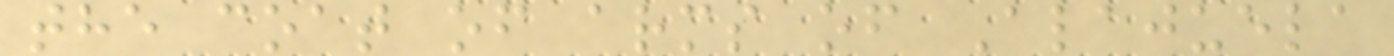the coat of arms of Alajuela
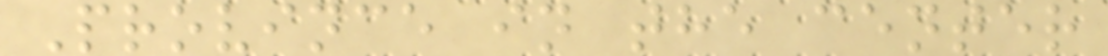Province in the center
